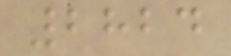2824
